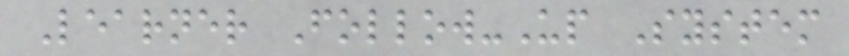Learner Follow-Up System
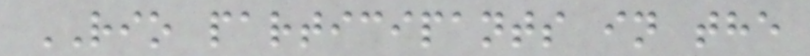RIO participants in the
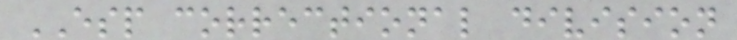ESP correctional division
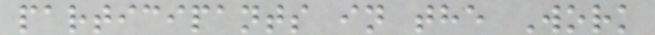participants in the Work
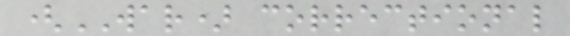(WAR) correctional
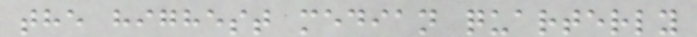the highest median quarterly
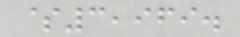$3,969.
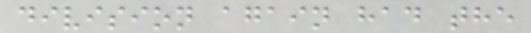division again had the
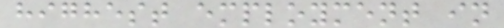highest employment in
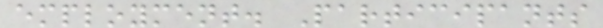employment. Participants
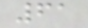61
